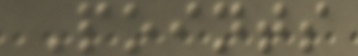Points
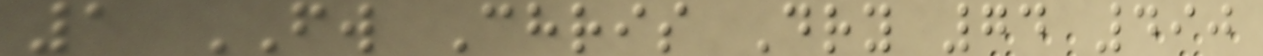1 FW Chris Dry 74 490
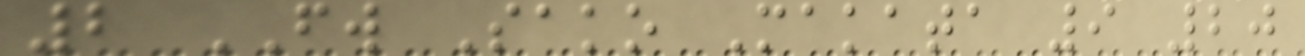2 FW Sako Makata 9 20
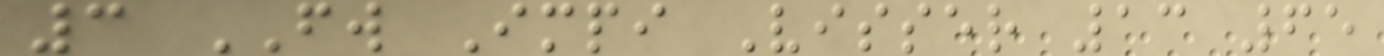3 FW Impi Visser 13 65
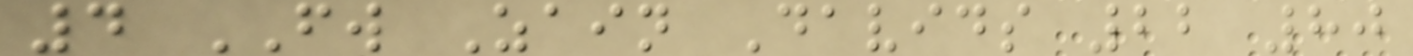4 FW Zain Davids 22 80
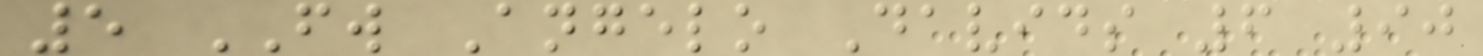5 FW Angelo Davids 6 90
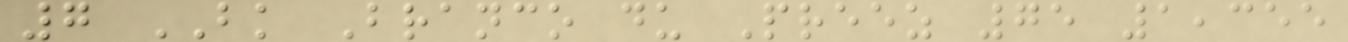7 BK Branco du Preez 75 1,355
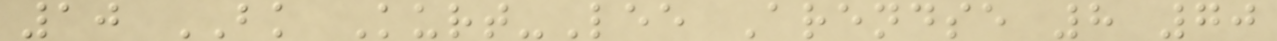10 BK Kurt-Lee Arendse 8 70
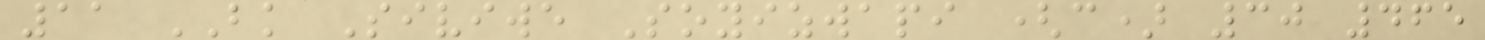11 BK Siviwe Soyizwapi (c) 30 465
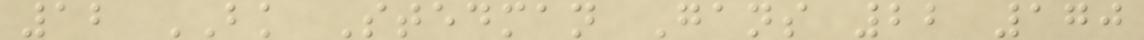12 BK Stedman Gans 22 170
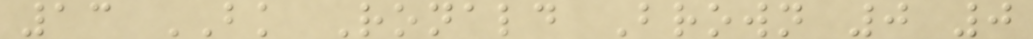13 BK Ronald Brown 0 0
